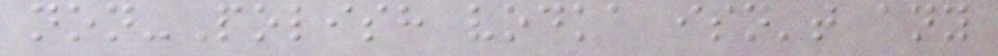non-Polish vodka isn't any
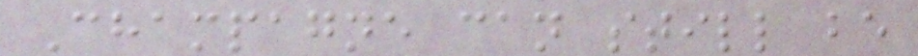Champagne can still be
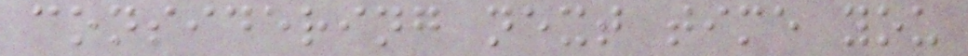considering next time you
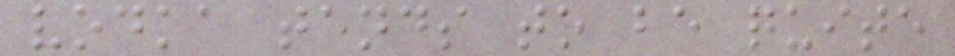vodka tends to be quite
